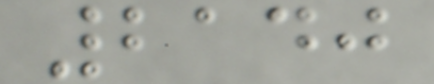2140
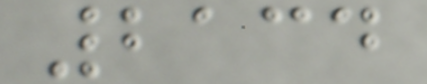2134
